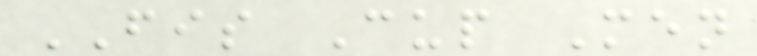FIS Cup Men
